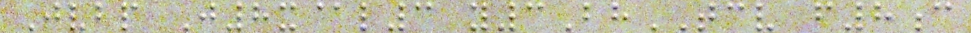Jvbp J8x@l3 y3BhTCV f8c
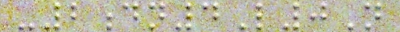-2dn4L0N
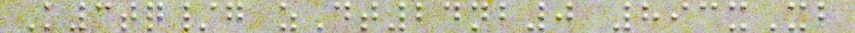K3tq/g zDt24nb0 893xXb
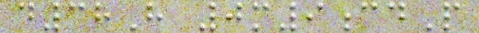d38H 0m9cdP
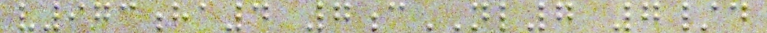v973ha4 7cNL7 7/d
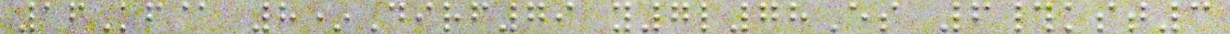16Kf@ 8*Dirf79 y7l78Es 6#kst3
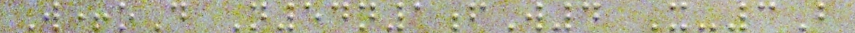W+oD N54n1fW4 X-3B
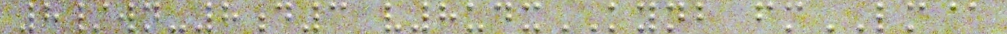8/wn-8d3 v8udxKYNB fmLM@
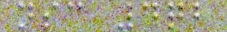nsc 4qb
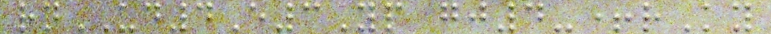rnUD4E3Yp gj4-+rKy
